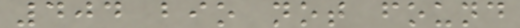404 bio not found
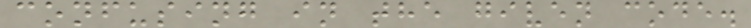confusing in the given code.
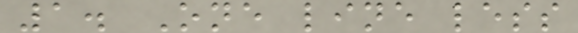1. One line less
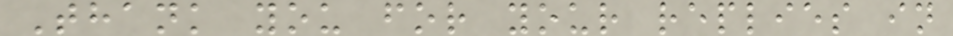Thank you for your replies in
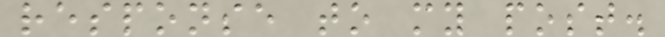response to my post.
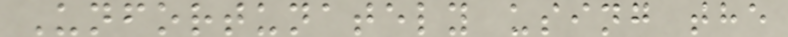Unfortunately using the
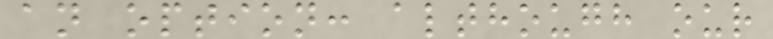an option: although our
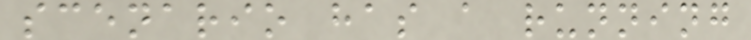scenario has a running
